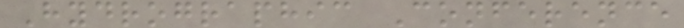Hydrographic Conference
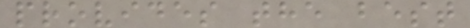provides the best
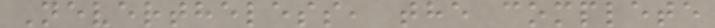Nevertheless, the complete
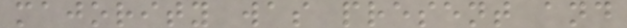majority was present and
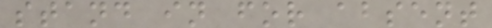stand in for absent
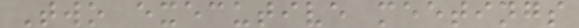Two executive meetings
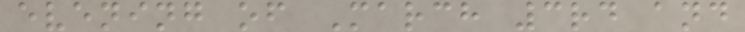evening of March 3rd and
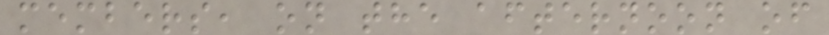members, on the afternoon of
